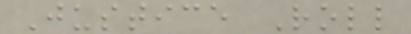Justice Roll
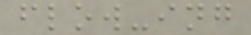flow-ing
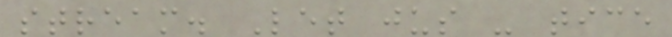stream. Let jus - tice
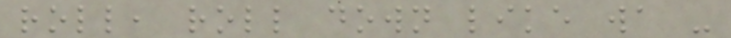roll, roll down like wa -
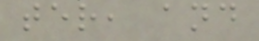ter, and
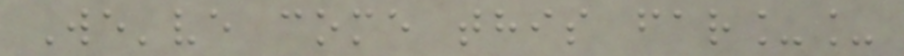We've come this far__
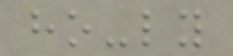ho-ly
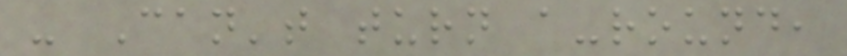- Can't turn a-round,
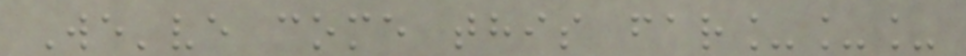We've come this far___
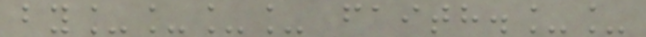by____ faith.__
